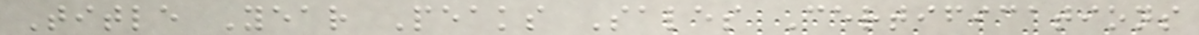Title Year Peaks Sales Certifications
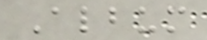Album
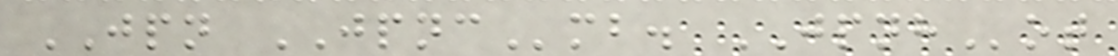JPN JPNCmb. JPNHot
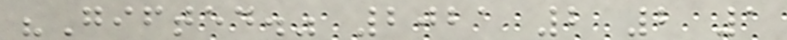"Gifted." 2021 2 2 1
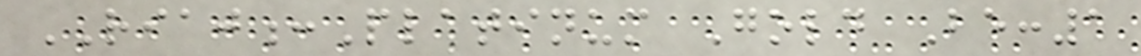RIAJ:Platinum Gold Be:1
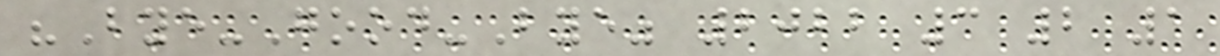"Bye-Good-Bye" 2022 3 2 1
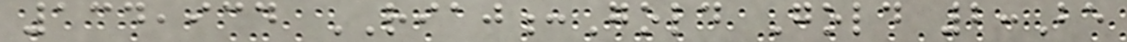134,934 RIAJ:Gold Gold 2:Be
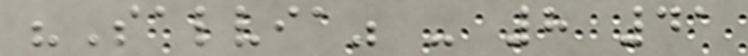"Salvia" - 8 41
